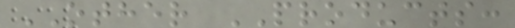OTHER PRODUCTS:
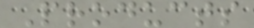Products
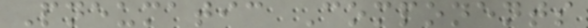Pneumatic Components
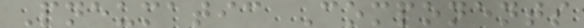Pneumatic Components
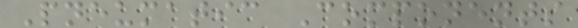Pneumatic Components
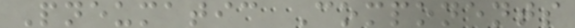Pneumatic Components
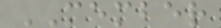MEMBER
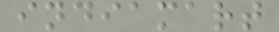indiamart
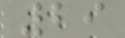29
